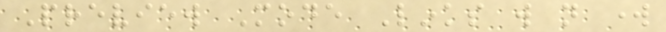Preview Mode Links will not work
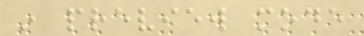in preview mode
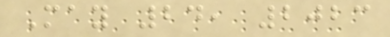May 24, 2023
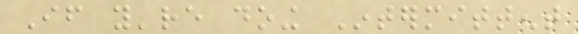If you're doing Intermittent
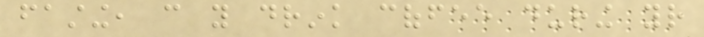fasting, can you drink coffee during your
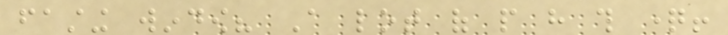fasting window? A lot of people have this question!
